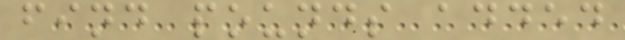find pounds added
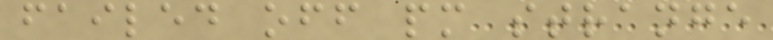failed off pm strange
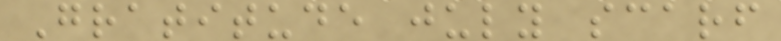Gratitude july scarf
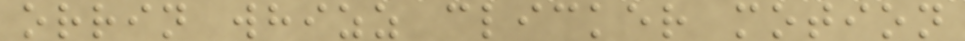orrin whizz clicker motion
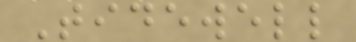Tidewell
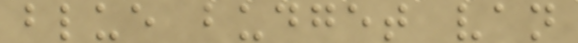blue budget van
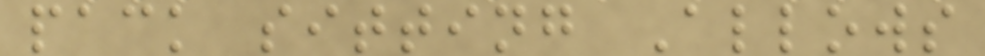pack sitting Allows
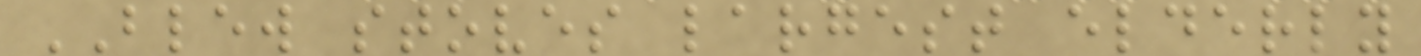BLEW stoves largest elderly
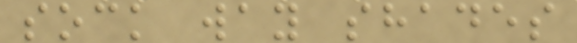sock way shades
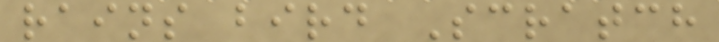rains bird Scratch
